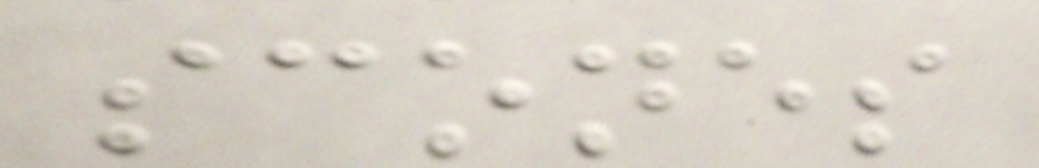scones
